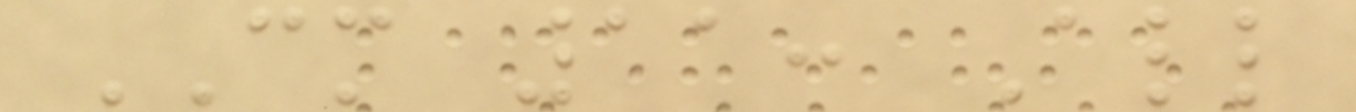CM 11: All
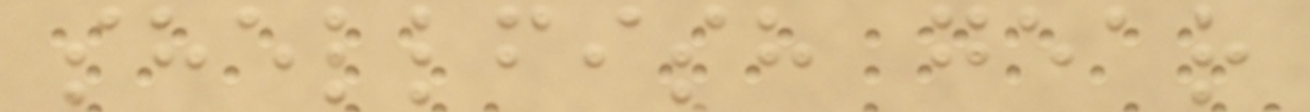shellfish gear
